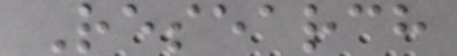Research
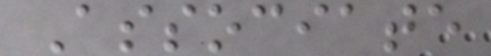Associate
